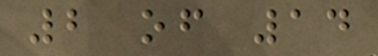2 of 14
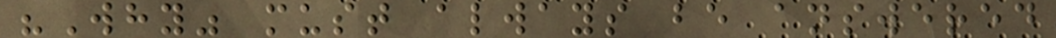"Why" must always be answered
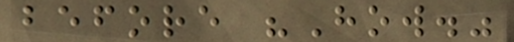before "How."
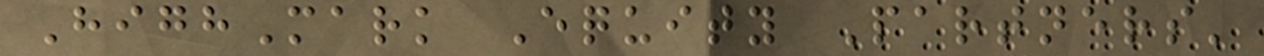HighMark Equity Partners'
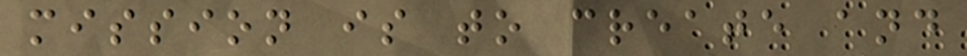mission is to create and
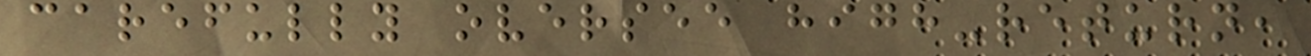carefully oversee high-return,
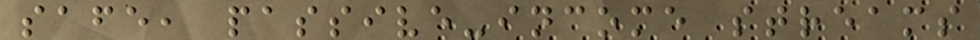safe, passive-income streams
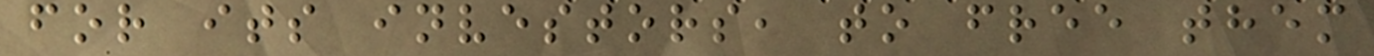for its investors, to free them
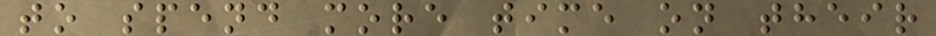to spend more time on their
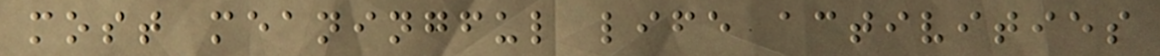most meaningful life activities
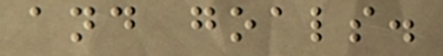and goals.
